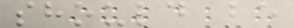should be
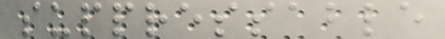suppressable
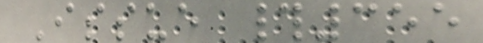Issue #355
